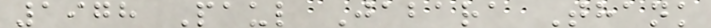1978 Paul Jabara Thank
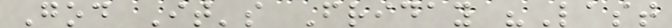God It's Friday "Last
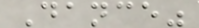Dance"
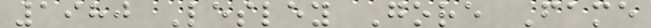1980 Lesley Gore Fame
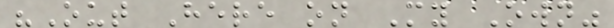"Out Here on My Own"
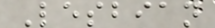Lesbian
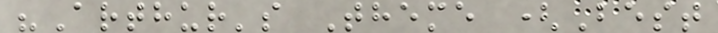"Arthur's Theme (Best
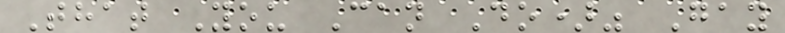That You Can Do)" Gay
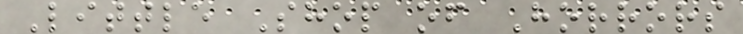Little Shop of Horrors
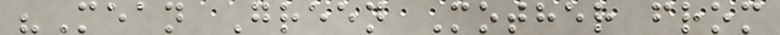"Mean Green Mother from
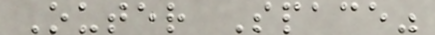Outer Space"
